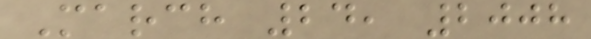March 24, 2008
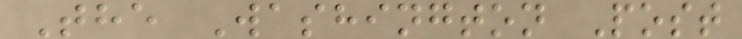The Washington Post
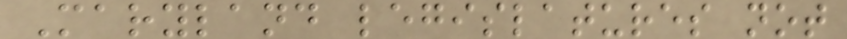Maryland legislatures not
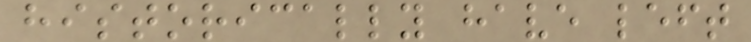historically have left
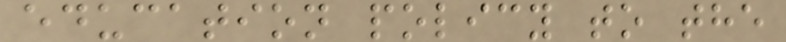education policy to the
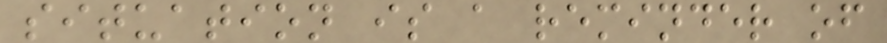situation is a reminder of
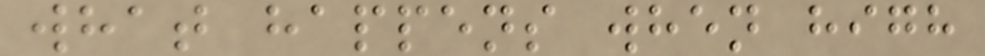what happens when high
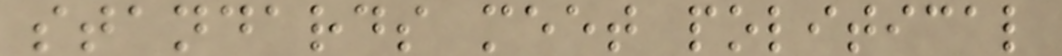standards meet political
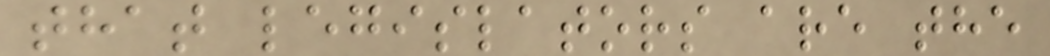that legislators are the
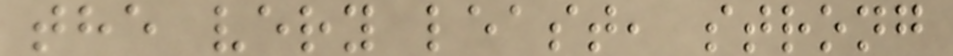the very least, strong
